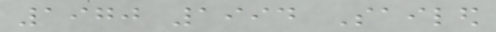1970 1994 Sailed
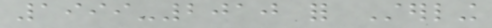1999-2010 for Sterling
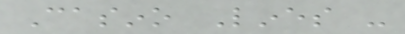Casino Lines -
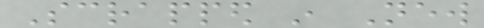Scrapped in New
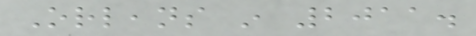Orleans in 2011.
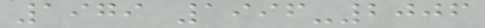1979 1996-2006
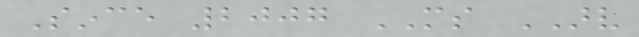Since 2007 MS ARV
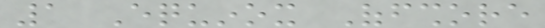1 Equinox Offshore
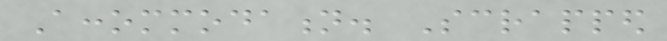Accommodation. Scrapped
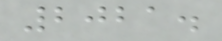2021.
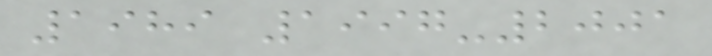1989 1997-2001
